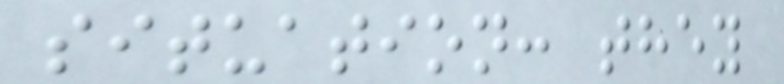situation: they
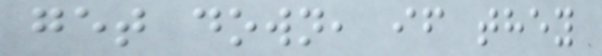get down, if they
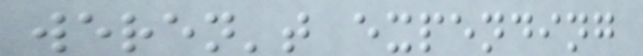weren't expending
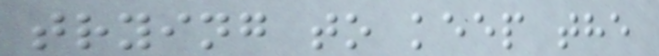trying to keep the
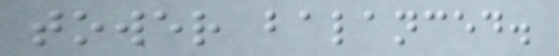tower balanced.
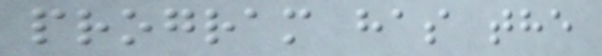program has the
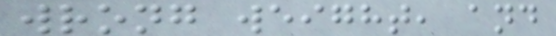wrong weight, and
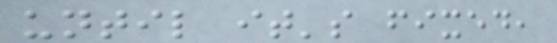until it's fixed,
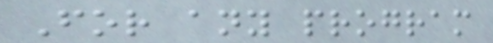For any program
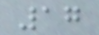17
